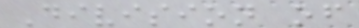Division of
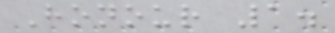Honour 1.
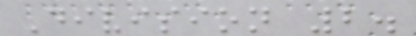Division 2.
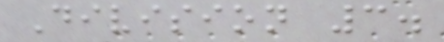Division 3.
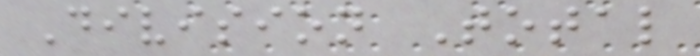Division Total
